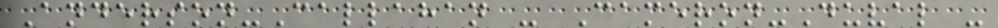Anderson-Callahan - Cameron-Duval -
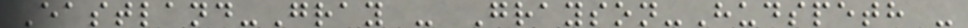Eastland-Gray - Grayson-Hudspeth -
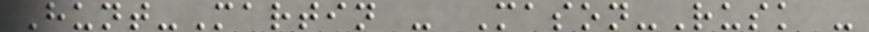Hunt-Martin - Mason-Rusk -
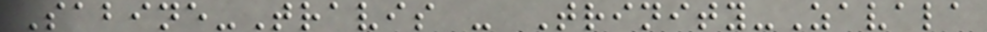Sabine-Travis - Trinity-Zavala
